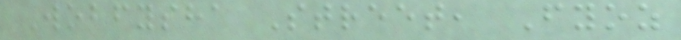Wobfysha Street, Fyoz
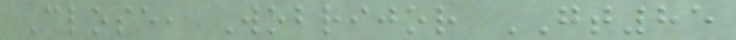Close, Wobrijor GT85
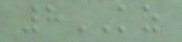8KZ
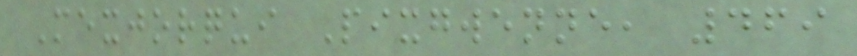Mexjorqui Pixgwenne, 469
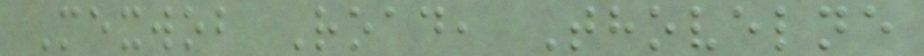Mexwob Road, Thovelne
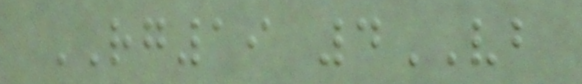RG19 4VB
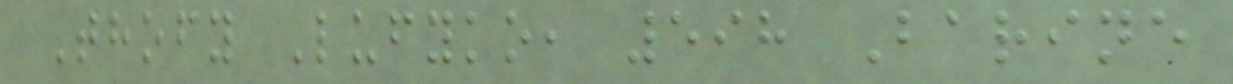Thofy Lufyko, 598 Barine
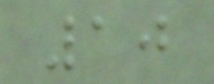10
